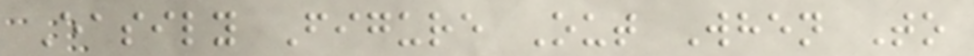Easily Figure Out When To
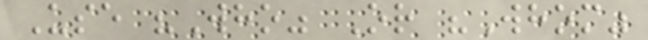Use "Who" Or "Whom"
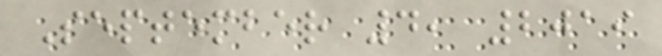September 4, 2019
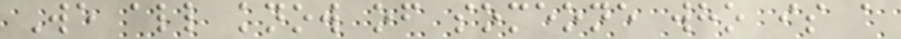We all know of someone who is a
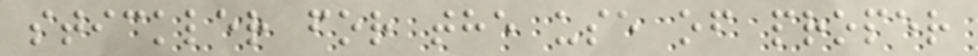stickler for the use of proper
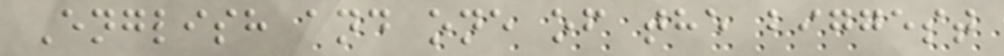English and one of the biggest
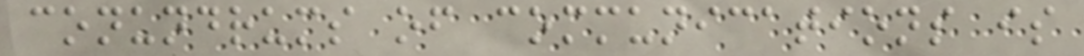conundrums of communications is
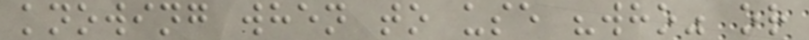knowing when to use "who" or
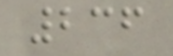236
